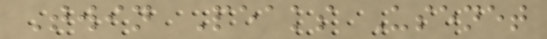Twin Peaks Usenet
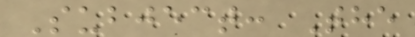Subject: The
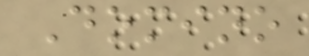Domino
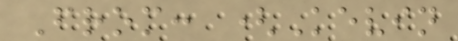From: (Kevin
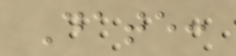Date:
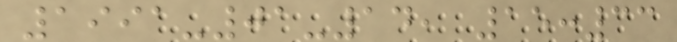1991-01-14, 15:33
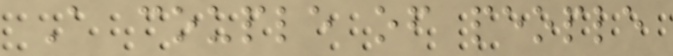A couple of people
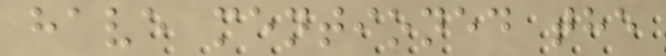have mentioned the
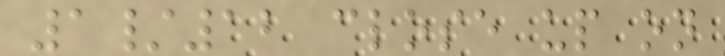1/12 close up on
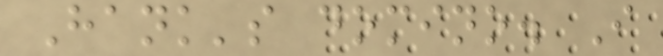Hank's domino. I
